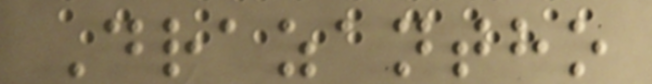Drazantho
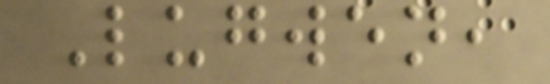Lugwen,
